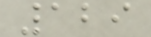129
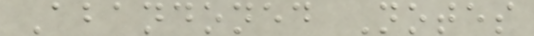Abandoned Notes
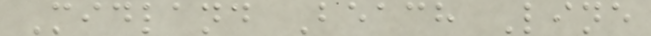Midland Beach Line
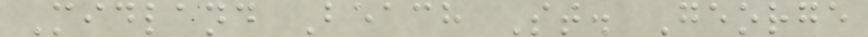Midland Beach St. George
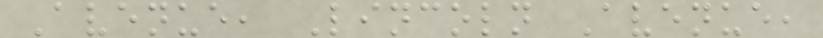Avenue, Lincoln Avenue,
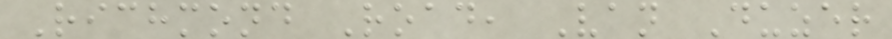Richmond Road, Van Duzer
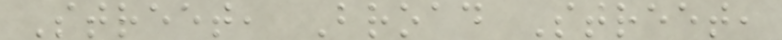Street, Broad Street,
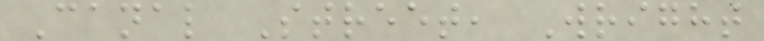Canal Street, Wright
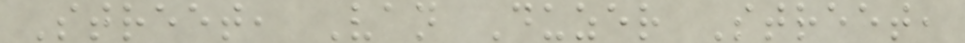Street, Van Duzer Street,
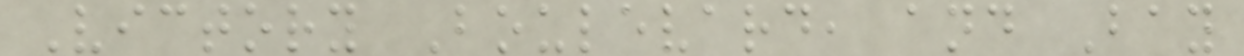Victory Boulevard, and Bay
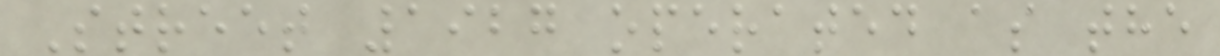Street 1927 operated as the
